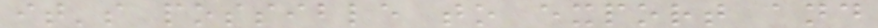it's possible to export and
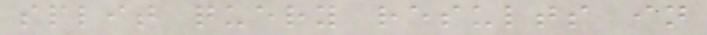split query results in
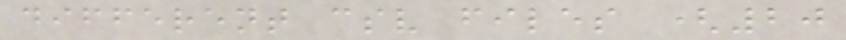different csv files (20
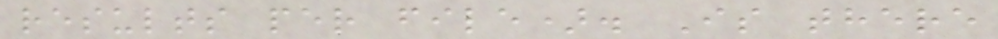results per file). Is there
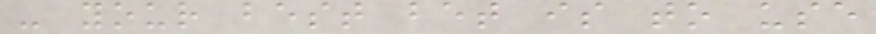- your best bet is to use
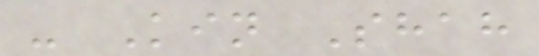- Kin Shah
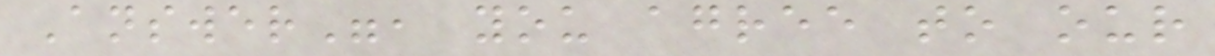Answer", you agree to our
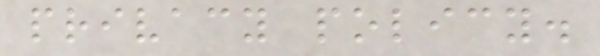privacy policy.
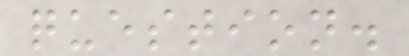question.
